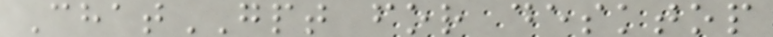ChatGPT for desktop
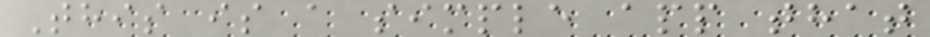This is a simple app that
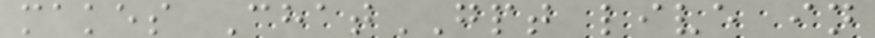makes ChatGPT live in
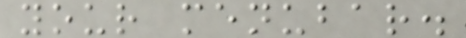your menubar.
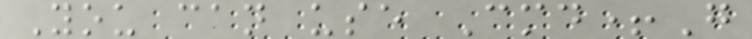You can use Cmd+G
